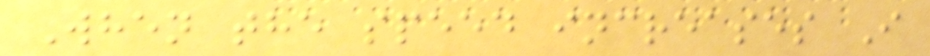When the speed increases I
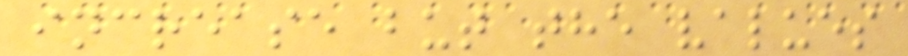increase but the values
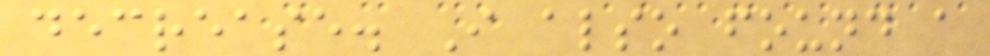decrease. I also found a
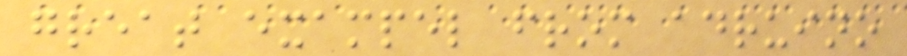great exampel from adruino
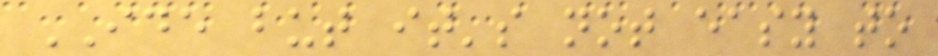IDE but it's not easy to
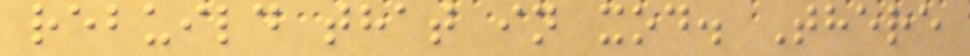rebuild that in xod. There
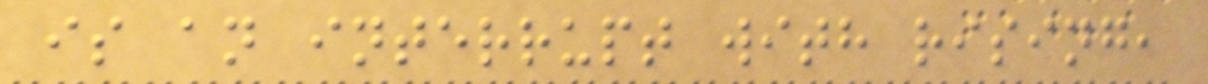is an interrupt with rising,
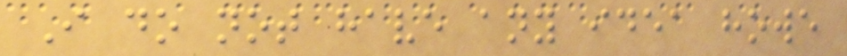I do not have any idea howe
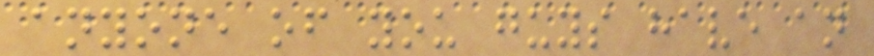anyone of you guys have an
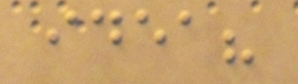idea?
